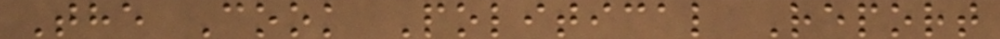The Cook Political Report
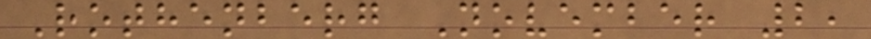Rothenberg November 2,
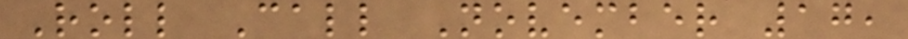Roll Call November 17,
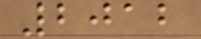2012
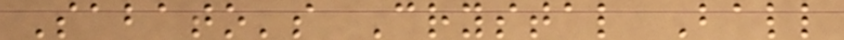Sabato's Crystal Ball
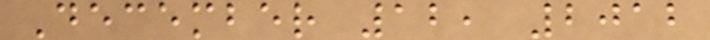December 12, 2012
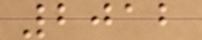2012
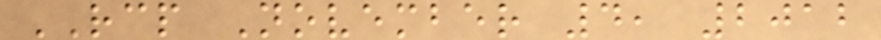RCP November 4, 2012
